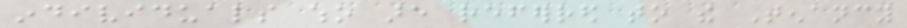individuals who are referred to the Tenancy
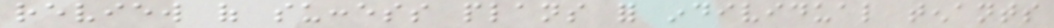review of success plans for individual tenants
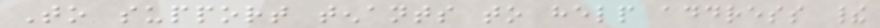To support tenants to help address their
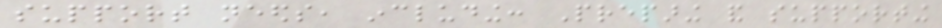support needs, including: Preparing and supporting
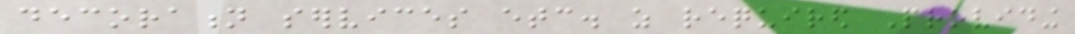decoration services etc. as required Providing
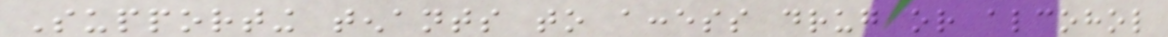Supporting tenants to access drug or alcohol
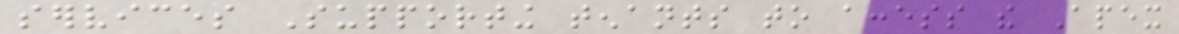services Supporting tenants to access the Apex
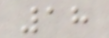18
